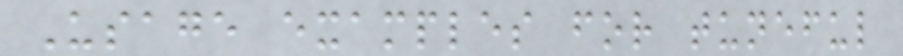Usage examples for tuneful
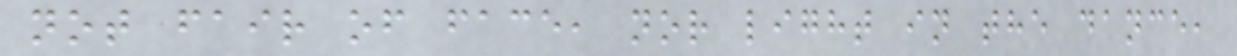not fair of face, nor light in the dance,
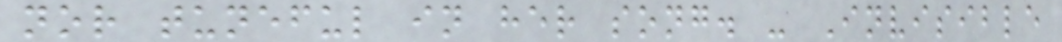nor tuneful in her song. - Invisible
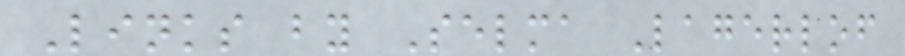Links by Selma Lagerlof
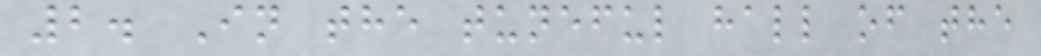2. In the tuneful hall of the
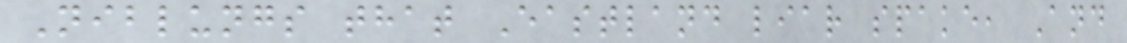Niblungs that Eastland liar spake, And
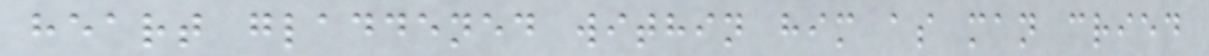heart gladdened within him as man cried
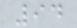94
